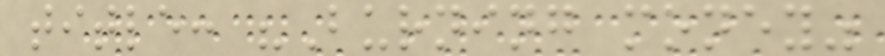title: "Burning money"
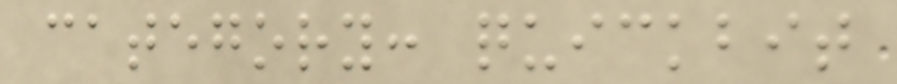category: quickbit
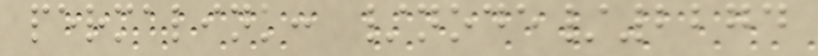permalink: /node/2274
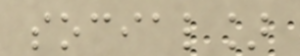social]
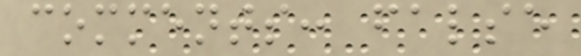comments: false
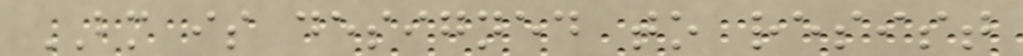BM is designed to resist
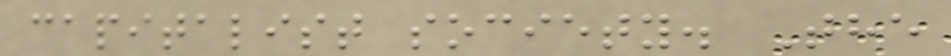capitalist society. The
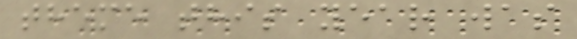theme this year was
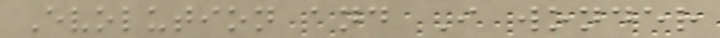Evolution and I wonder
